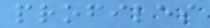profiles
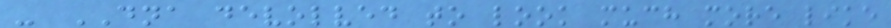- DNA devolved to look much more like
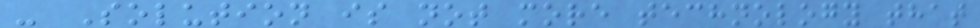- Solution is not more technology that
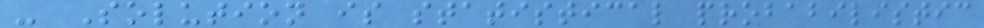- Solution is statistical probabilistic
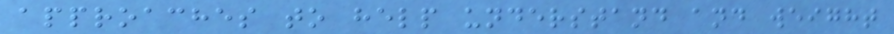approaches to help understand and weight
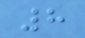8
